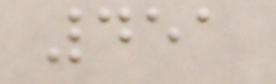451
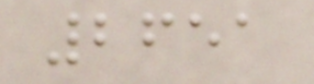2651
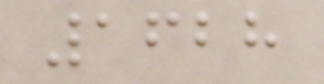1628
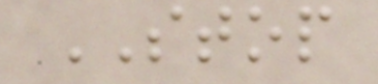STOP
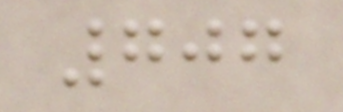707
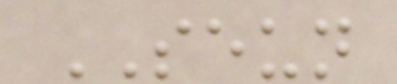SEUN
